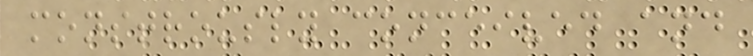monstrously conceived and
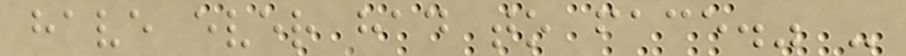have ever had to face." -
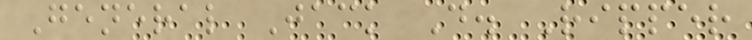General Jack D. Ripper
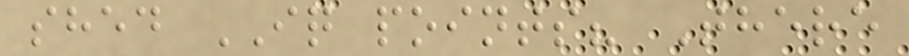shed IQ points? There
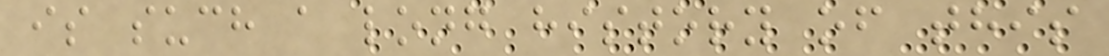is such a long history of this
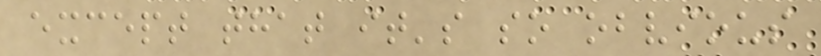except that it's so obvious
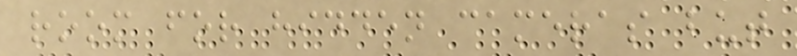room for hidden cameras but
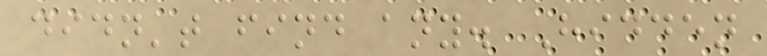didn't find any. Hidden
